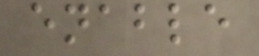enable
